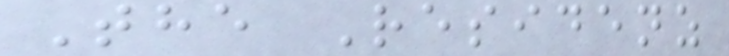The Residenz
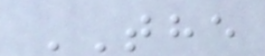THE
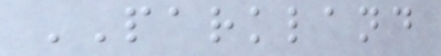PARKLAND
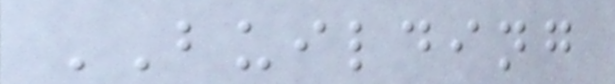BUILDING
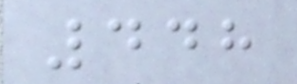448
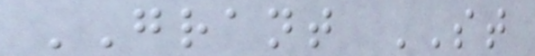GRANT ST
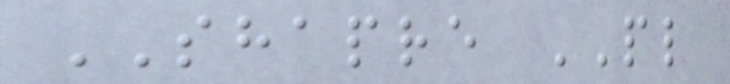SHAPRE PL
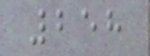258
